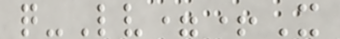q-Lv=+X
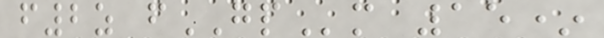f2z fGPm 15*
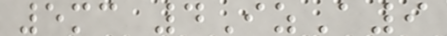5mc 4IzA9
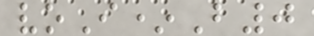voI*B0
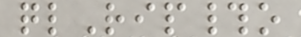qlRip#o
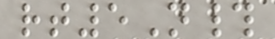rt5N#
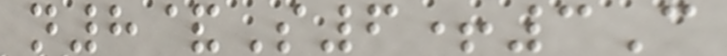n8&S6+3C
